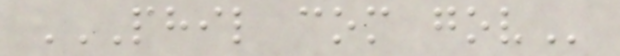PHIL COM GOV
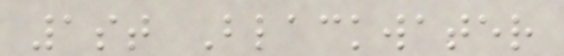1st Blackwater
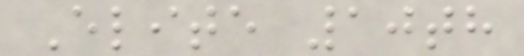Elite 10th
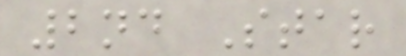2nd Star
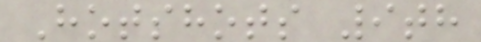Hotshots 9th
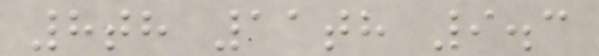8th 11th 9.3
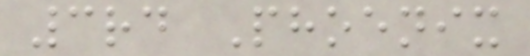3rd Phoenix
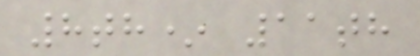8th* 11th
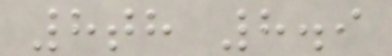8th 8.9
